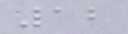12
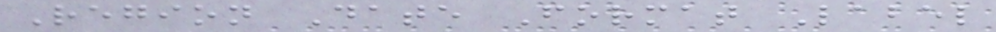Region Date Format Label
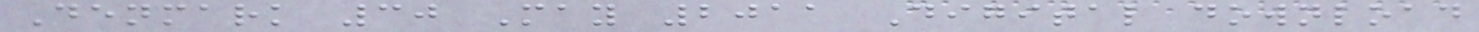Denmark 30 May 2011 Digital download
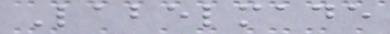Labelmade
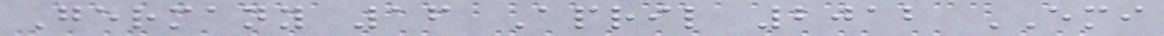Germany 16 April 2012 EMI
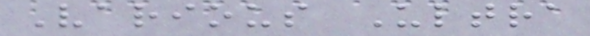Various Ultra
